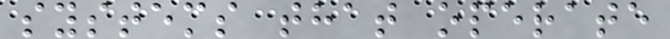systems that operate
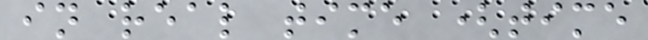in real time (time
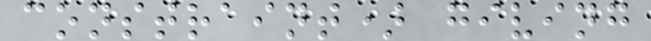constraint) giving
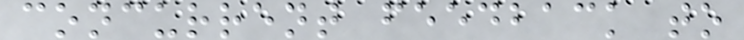concurrent feedback to
